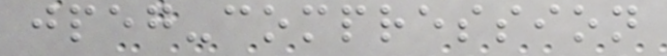jpeg-compression
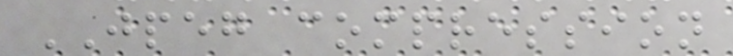JPEG compression
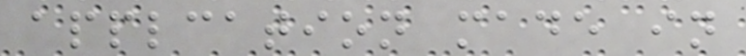applcation made in
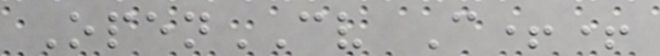OpenCV C++
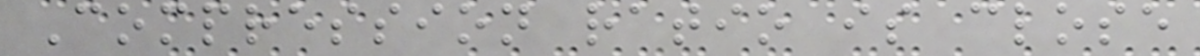Compression ratio is close
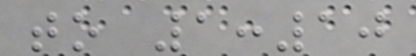to 1:10
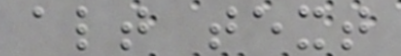alt text
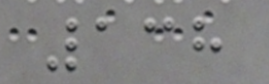138
